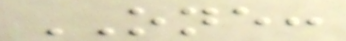ONE:
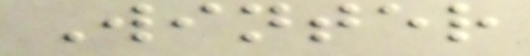Winter
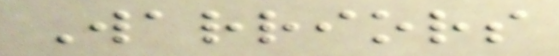Warriors
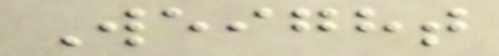Weight
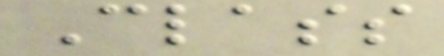Class
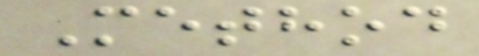Method
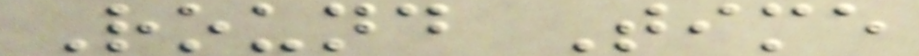Round Time
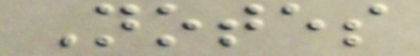Notes
